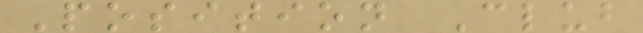Position Club
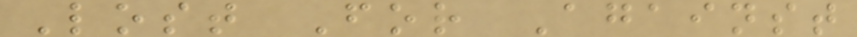Lost For Against
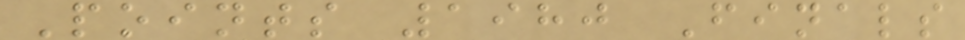Points 1980 Finals
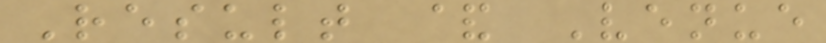Result & Venue
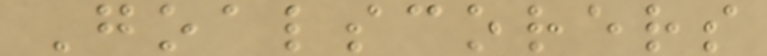Goalscorers
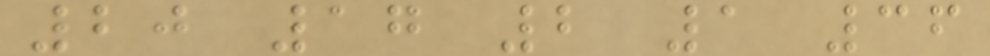20 17 2 1 36
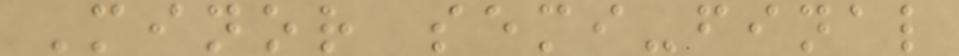Minor semi-final
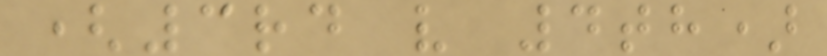(3rd v 4th)
